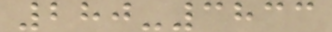280-3833
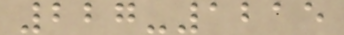227-1215
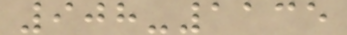908-1135
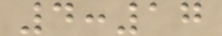4:17
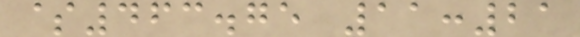$463.75 11:21
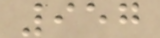957
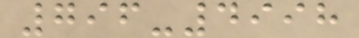796-4998
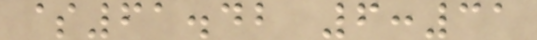$61.42 6:31
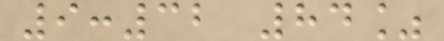9:32 84%
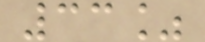33%
